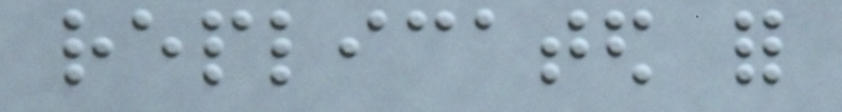replicated for
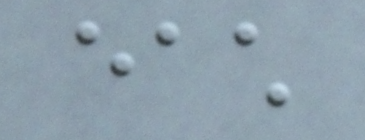each
